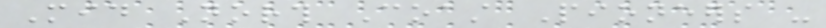Mid North Coast Pioneers -
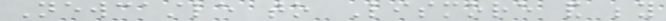Newcastle to Lismore and beyond
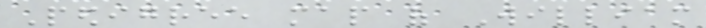Pedigree map of William
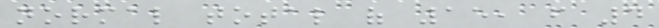normal total of 15, from 4
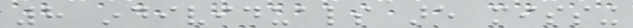8 individuals are missing
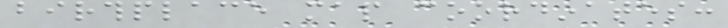birthplace map coordinates:
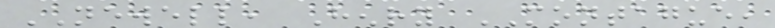NEWELL, Henry MONTAGUE,
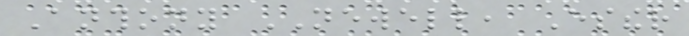Anthony NEWELL, Esther
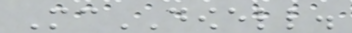McDOWELL.
